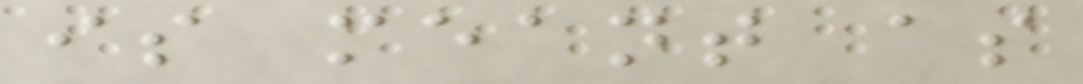is meant as
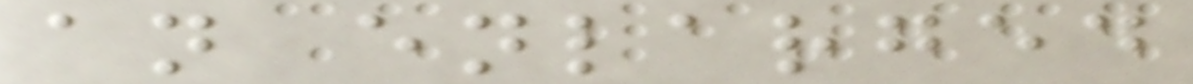an enlarged
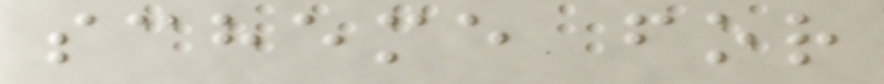scheme for
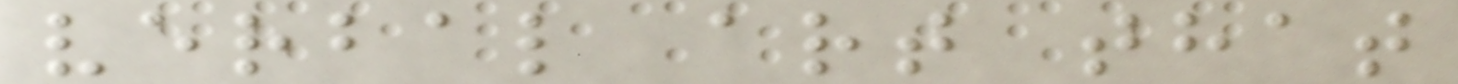verbal art that
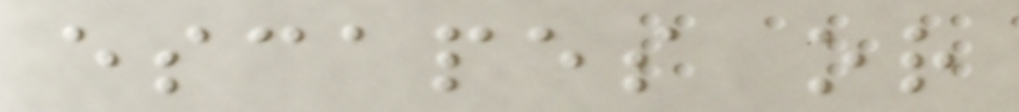escapes or
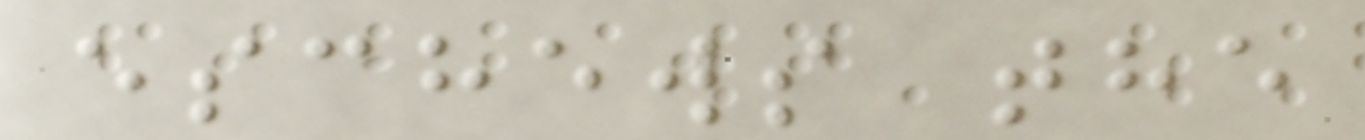eschews the
